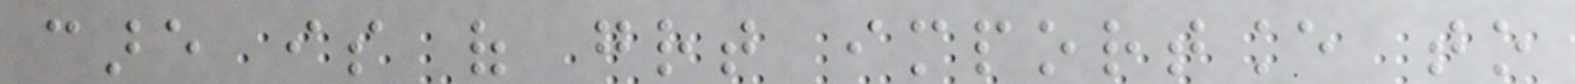care is of great importance to
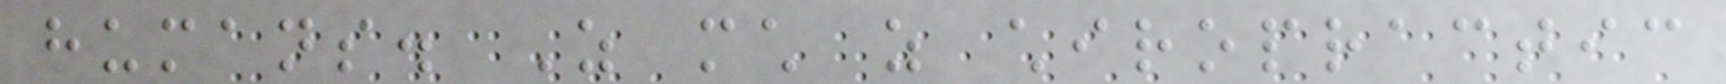humans. As much as chiropractic
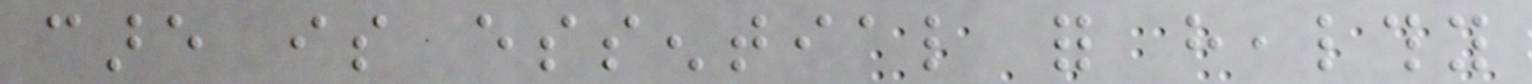care is essential for healthy
